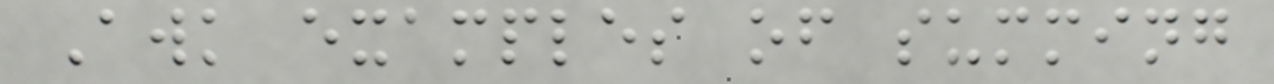Awk examples of summing
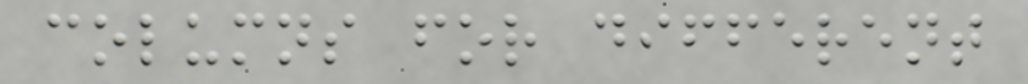columns for different
